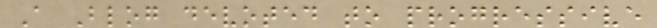A Blog devoted to progressive
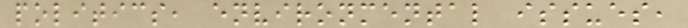politics, environmental issues,
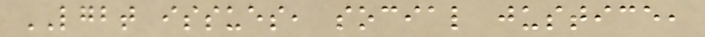LGBT issues, social justice,
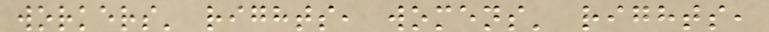workers' rights, womens' rights,
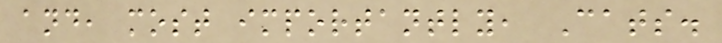and, most importantly, Cats.
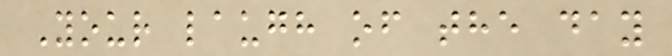Your laugh of the day
